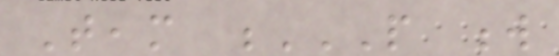Team P W
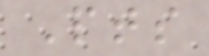Pts
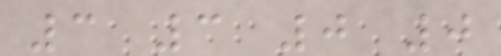3 3 0 0
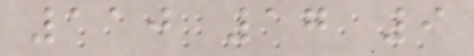110 17 9
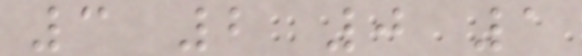3 2 0 1
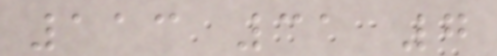113 31 7
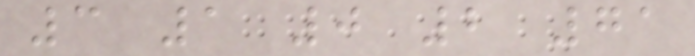3 1 0 2 71
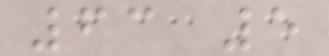63 5
